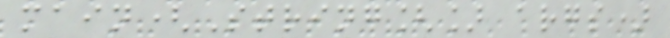main(String[] args)
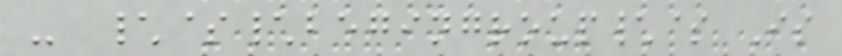- \$\begingroup\$ Is
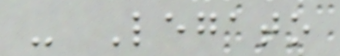- Legato
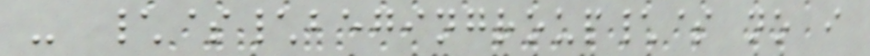- \$\begingroup\$ no i
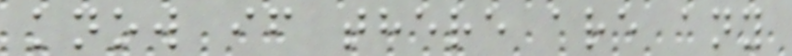know if there are any
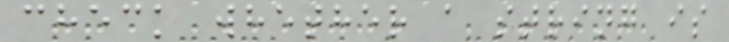check whether a string is
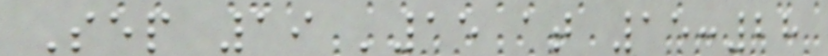Sep 19 '15 at 15:28
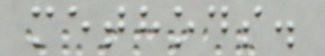methods.
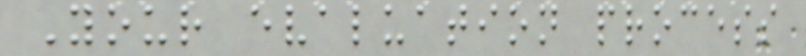Your evaluation process
